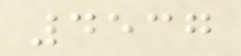4537
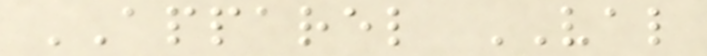APPAREL VAL
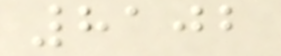8102
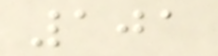101
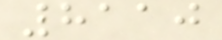8110
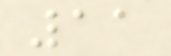11
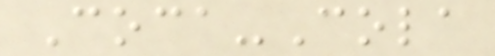Coca-Cola
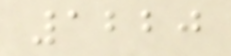1220
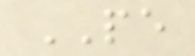PE
